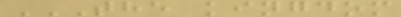THE KINGDOM
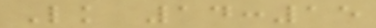Lk 14:15
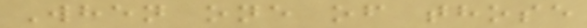When one of those
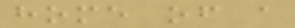home of a
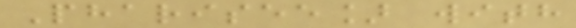Pharisee] with
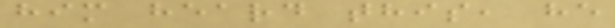him heard this, he
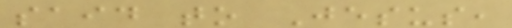said to Jesus,
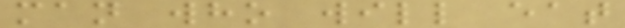man who will eat
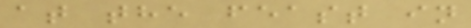at the feast in
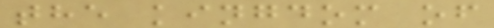the kingdom of
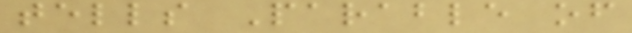tells Parable of
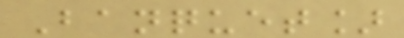Banquet]
